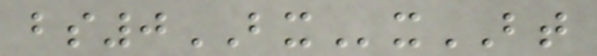bs0BXxBT
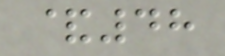&48
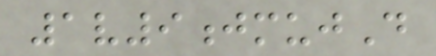1v9jmujD
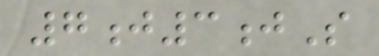7j3jS
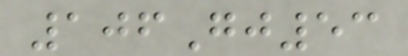106Gj53
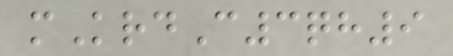mKrdC3qh9
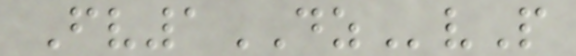Fv1DZvP
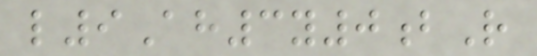l9Ah3y0bR
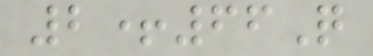2+66Q
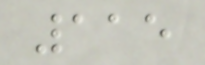115
